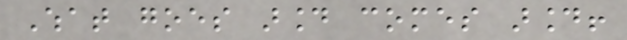What goes around comes around!
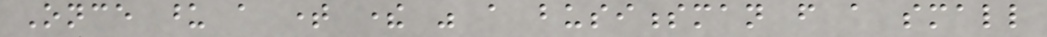Once upon a time there was a businessman from a small
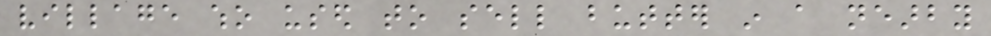village who used to sell butter in a nearby
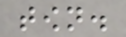town.
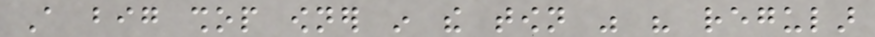A big shop owner in the town was his regular
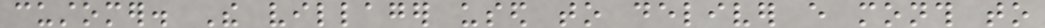customer. The villager used to deliver every month to
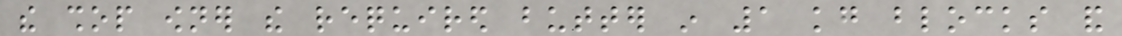the shop owner the required butter in 1 kg blocks and
